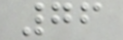76
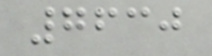7630
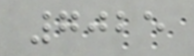7025
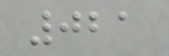021
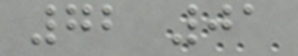72 01
